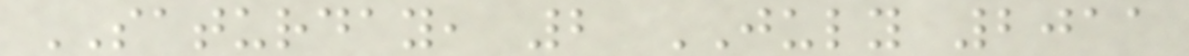SATURDAY, 2 JULY 2011
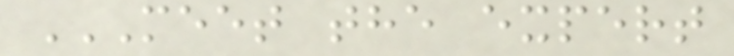MEET THE EXPERT
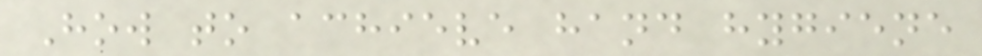How to achieve hand hygiene
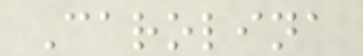Carolina
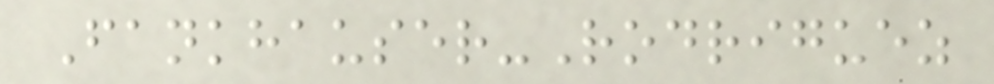Fankhauser-Rodriguez
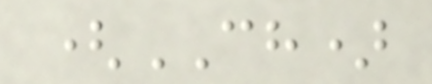(CH)
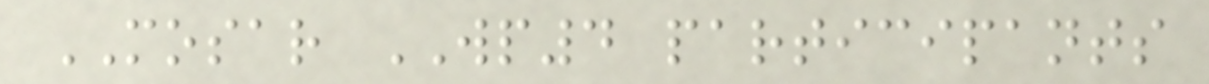MOSAR WP4 participants
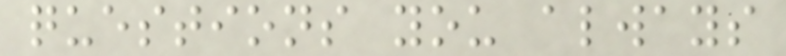questions you always
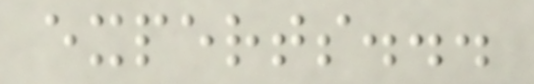experts...
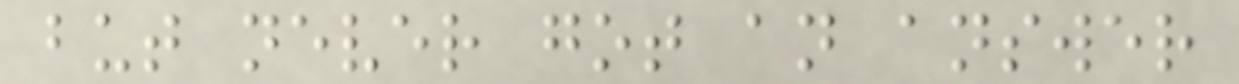but never got an answer
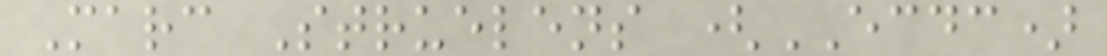Marc Struelens (ECDC)
